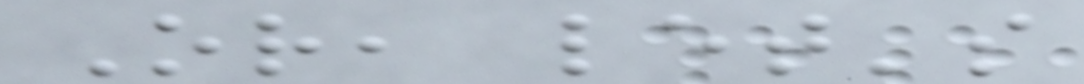Or, let's
